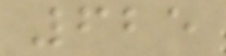625
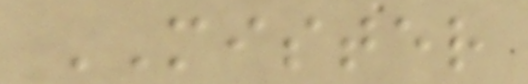MISTER
